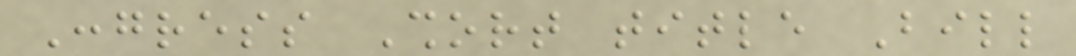Congress Short title Bill
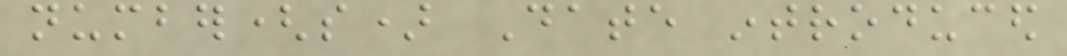number(s) Date introduced
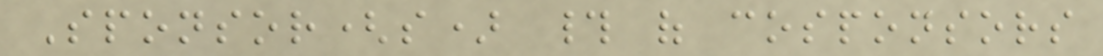Sponsor(s) # of cosponsors
